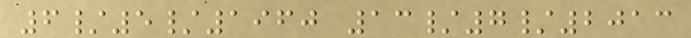6/5/1960 13/7/2013
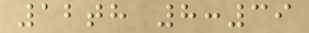12th 8:39
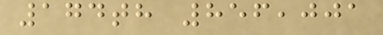174th 856,001
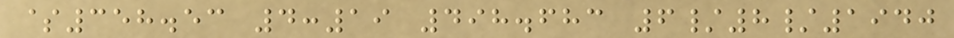$358.53 4:19 498.683 6/8/1940
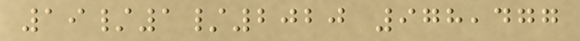19/1/2020 978,477
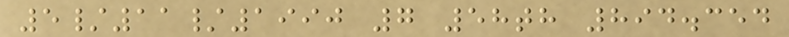5/11/1990 7 58th 894.354
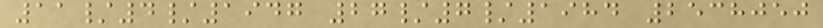11/4/1947 27/7/1984 2538050
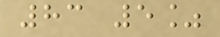83 5%
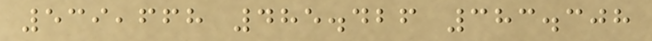539,668 485.426 383.308
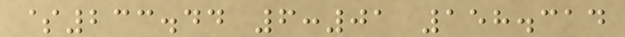$233.44 6:01 158.314
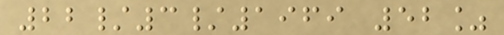22/3/1969 52%
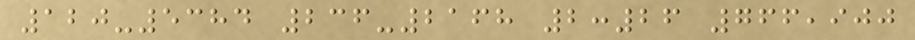120-5384 236-2168 2:26 766,900
